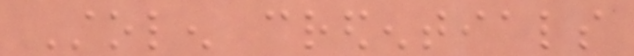Stolen credentials
